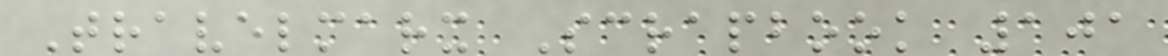Travelmarx Scrapbook 101
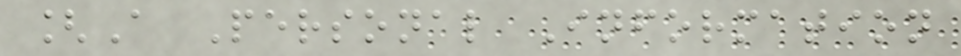[A Personal Information
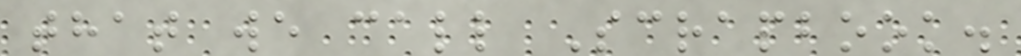that we call Scrapbook.
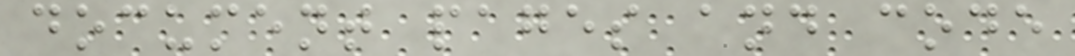document pages and code
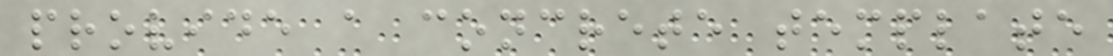provide a concrete template
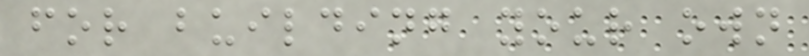for building your own
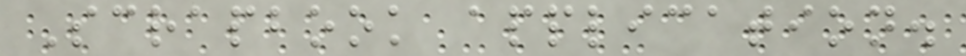Scrapbook application.
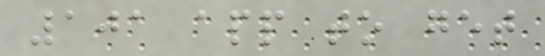101 app to get
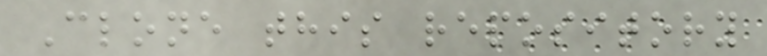Clone this repository
